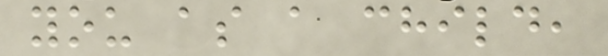you as a child,
